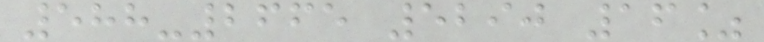588-2665 5290 16%
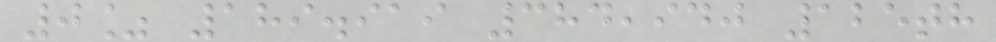0% 189.919 384,940 125th
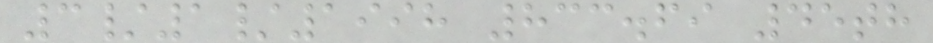3/1/1998 833.69 45th
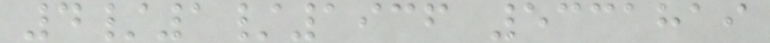4/1/1936 5331819
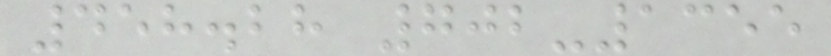458.28 702-1355
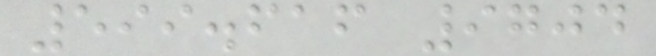599.616 9704
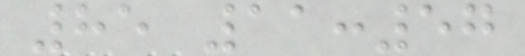85 11:57
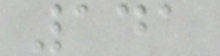141
